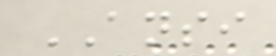ANSI
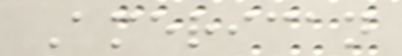American
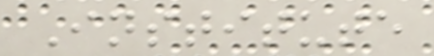Institute
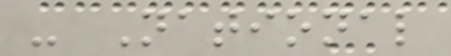- National
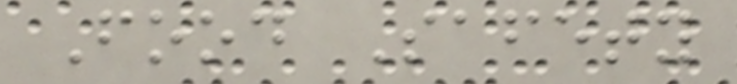Food Safety
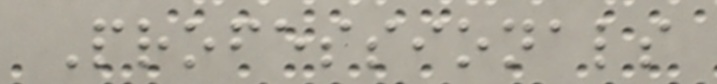Professionals
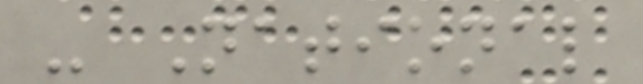- National
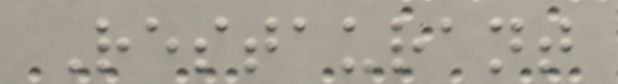Restaurant
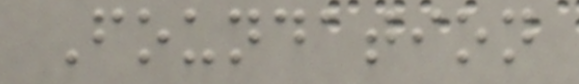Foundation
